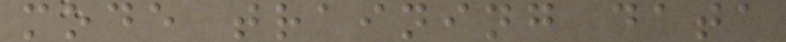mode training data
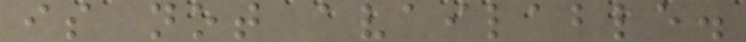is not available.
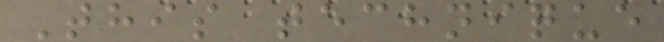This technique
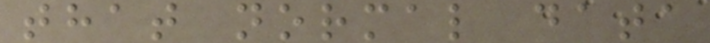that normal data
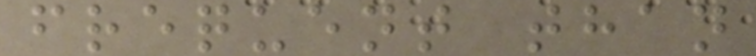frequent than
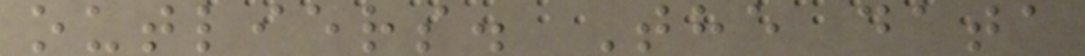outliers. The data
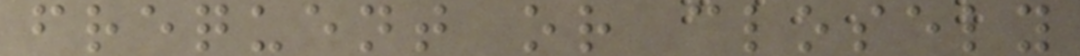frequent or closely
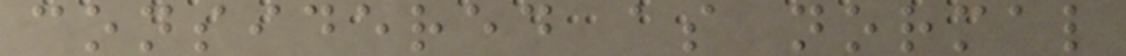considered as normal
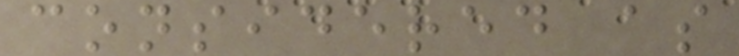considered as
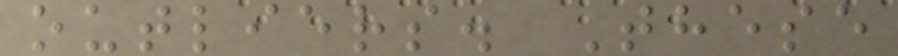outliers. These
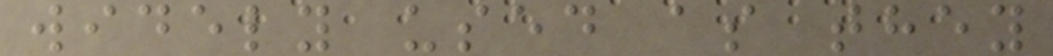widely used as they
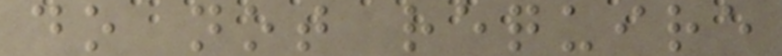do not require
